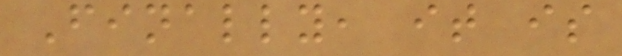Finally, it is
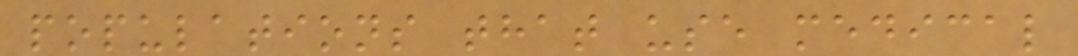populations that use medical
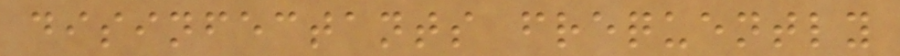disinfectants frequently
